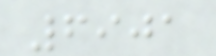6901
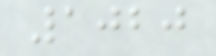1020
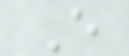E
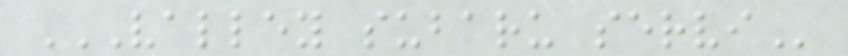VALLEY SUBARU SERVI
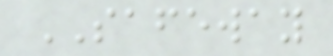SAFEWAY
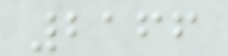2166
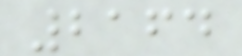2164
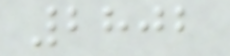2802
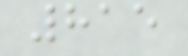815
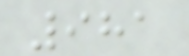981
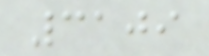3109
